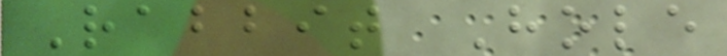Rabbit Hole
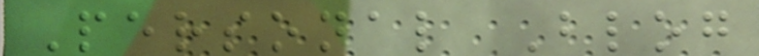Personal Blog
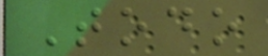Todo
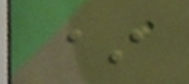*
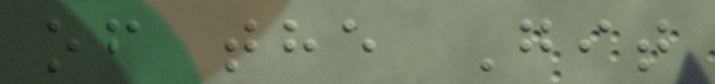of the Git
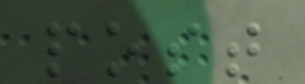post
